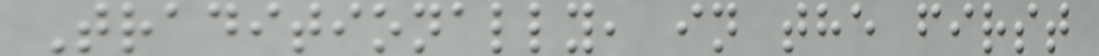Traditionally, in the first
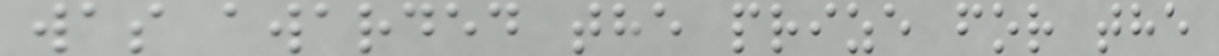was awarded the prize for the
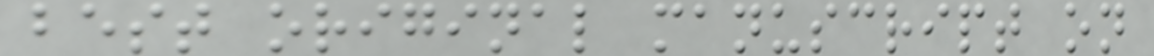best original manuscript on
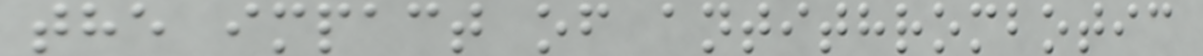the impact of antithrombotic
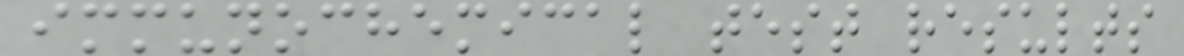immunochemical test results
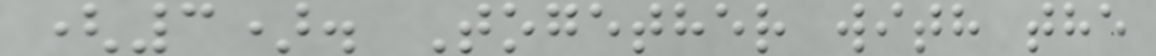(3). Together with the
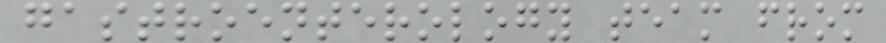gastroenterology team from
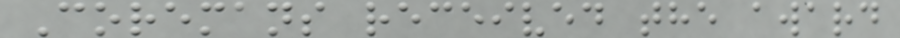Coremans received the award
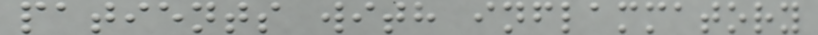patients with inflammatory
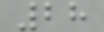28
